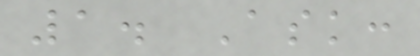1. Ask:
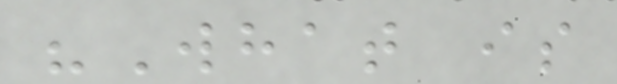"What is
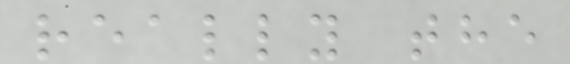really the
